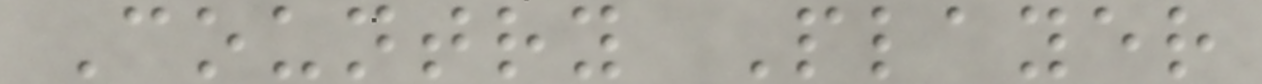Country Player
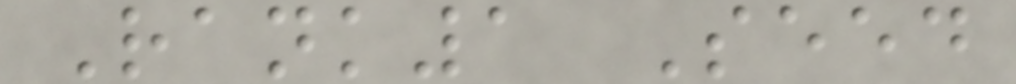Rank1 Seed
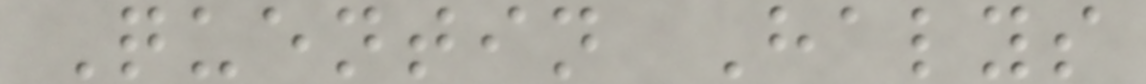Quentin Halys
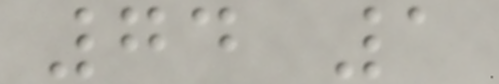74 1
